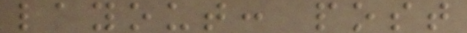layout: post
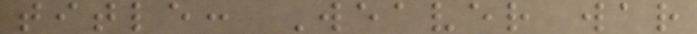title: Weaver war
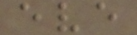eve
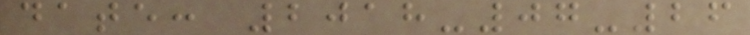date: 2018-07-26
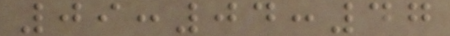09:04:47
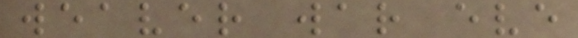weaver war eve
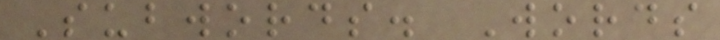Subwords. Words
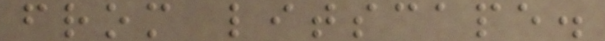from litscape.
